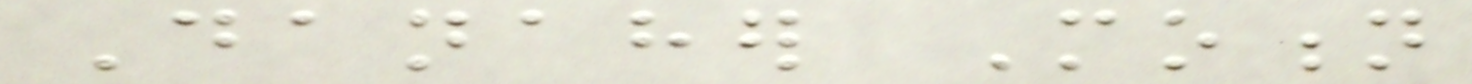Danaher Motion
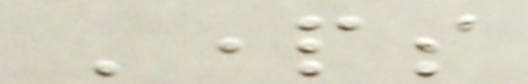Parts
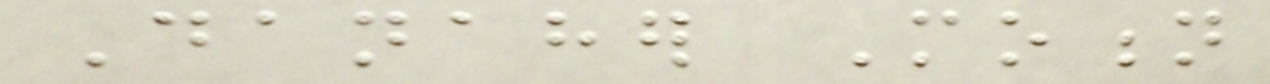Danaher Motion
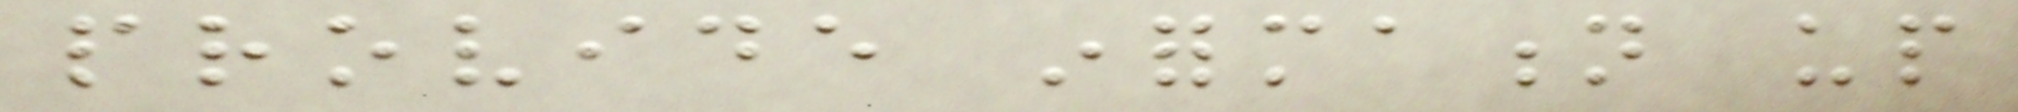provide information up
